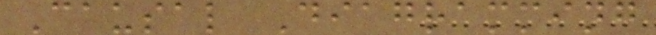Causal Diagramming
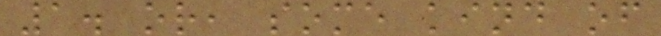1. or, some kind of
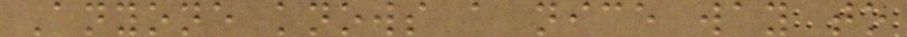Anyone knows a nice way to
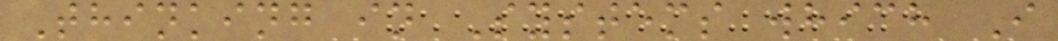Thinking in Systems which I
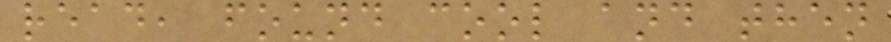read, found cool and then
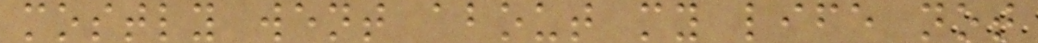mostly went about my life not
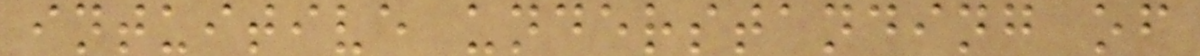intuitive understanding of
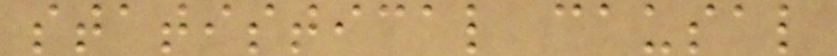statistical causal
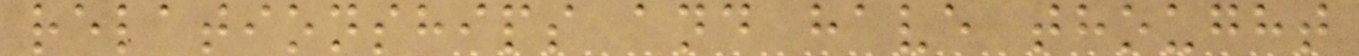relationships and have thought
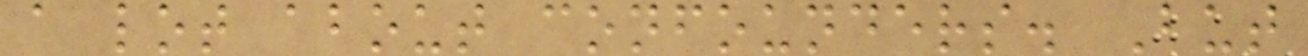a lot about confounders. But
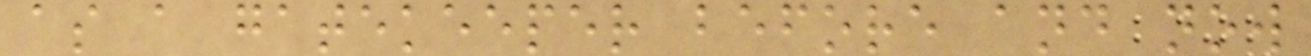as a gatekeeper before and now
